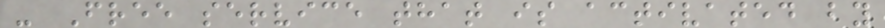- Free service that is activated by
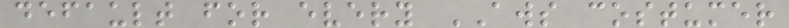default for every AWS costumer
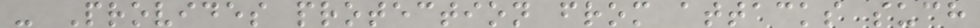- Provides protection from attacks such
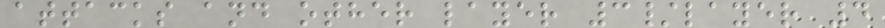attacks and other layer 3/layer 4
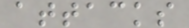attacks
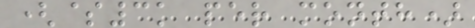($3k per month)
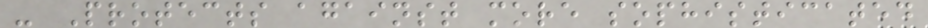- Protects against more sophisticated
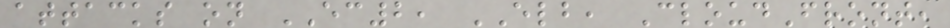attacks on EC2, ELB, CloudFront,
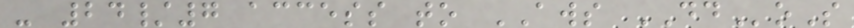- 24/7 access to AWS DDoS
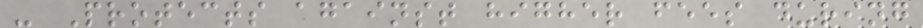- Protects against higher fees during
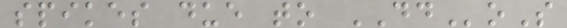spikes due to DDoS
